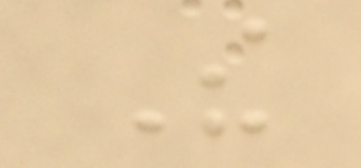The
